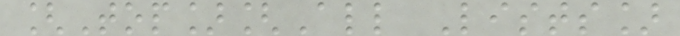[Top][All Lists]
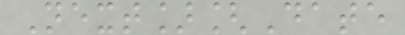Next][Date
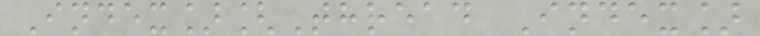Index][Thread Index]
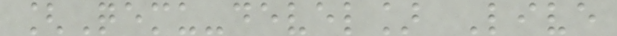[Qemu-devel] Live
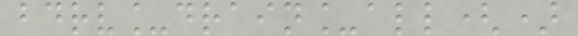bdrv_drain_all()
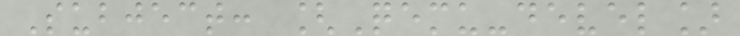Subject: [Qemu-devel]
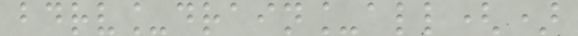bdrv_drain_all()
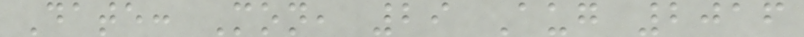Date: Mon, 29 Aug 2016
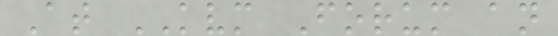At KVM Forum an
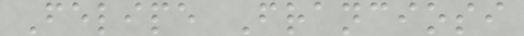Felipe Franciosi
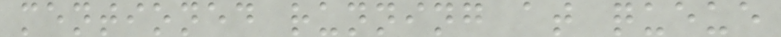mentioned running at queue
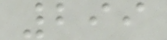299
